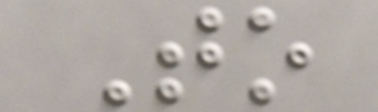To
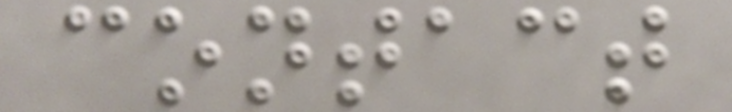contact
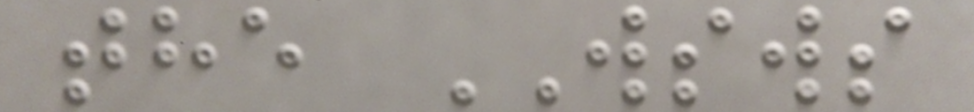the WSWS
